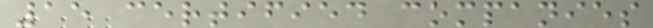15 certified companies
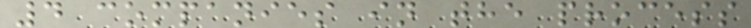4 companies in the process
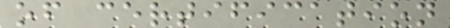of certification
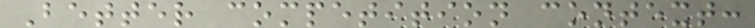Better competition context:
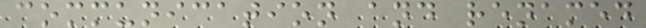communication and renamed
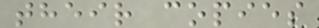their copies
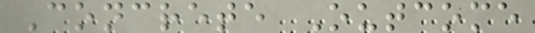Concrete Outcome
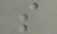s
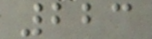223
